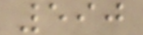590
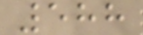588
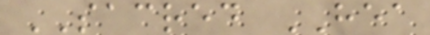SACRED HEA
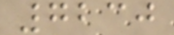7230
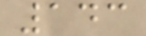143
